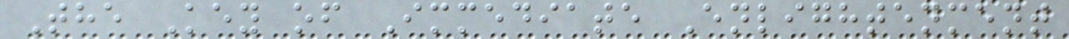The Key of Immediate Enlightenment
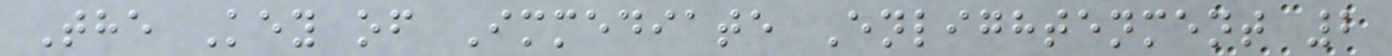The Key of Immediate Enlightenment 2
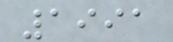1991
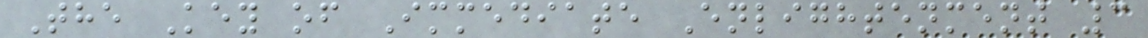The Key of Immediate Enlightenment 3
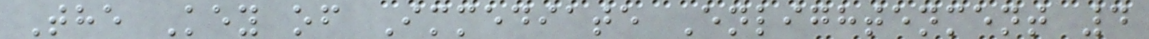The Key of Immediate Enlightenment 4
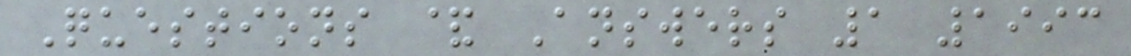Questions & Answers 1 1993
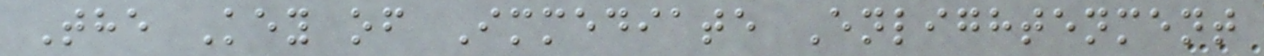The Key of Immediate Enlightenment
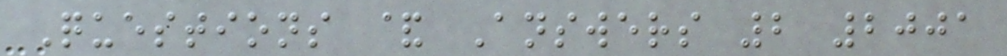Questions & Answers 2 2001
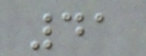41
